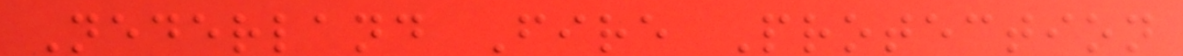Nederland Fire Protection
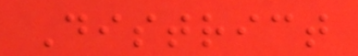District
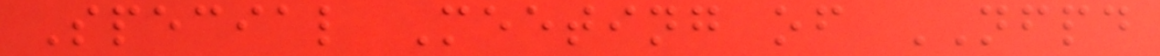Special Meeting of NFPD
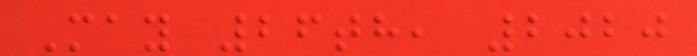May 26th, 2020
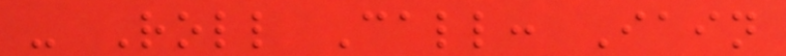- Roll Call: Iain
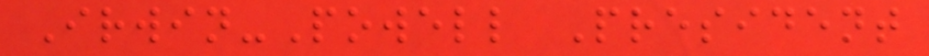Irwin-Powell President
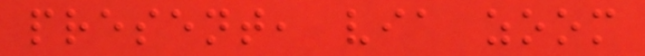present, via zoom
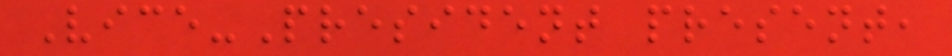Vice-President present,
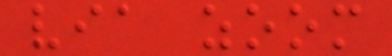via zoom
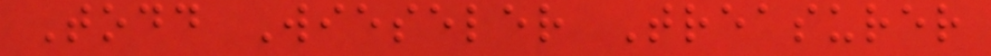Todd Wieseler Treasurer
